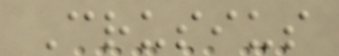Crusius
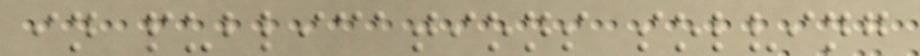in publications solving
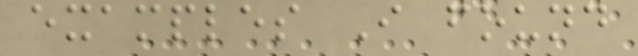examples I found
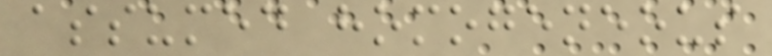assumed homogeneous
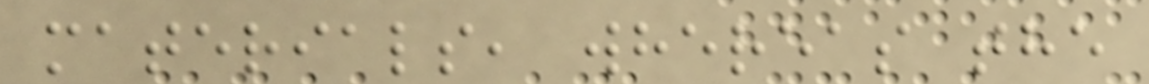materials, whereas the
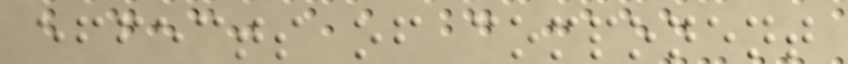effects of component
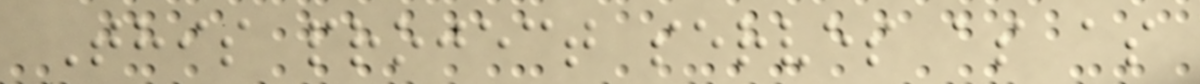This project serves as as
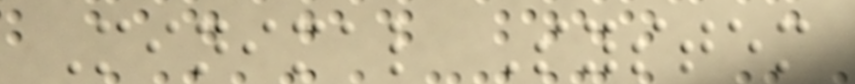Minimal System
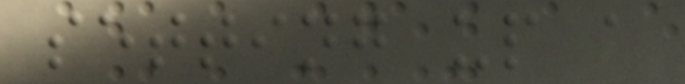setting up a
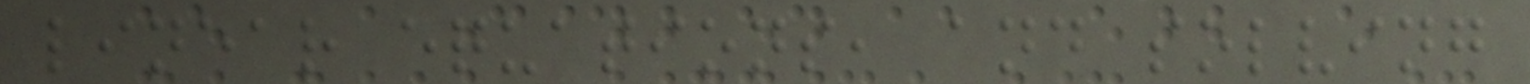linear equations, and solving
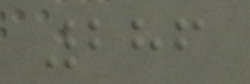286
